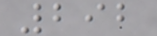292
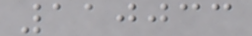110033
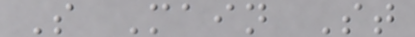S Main St
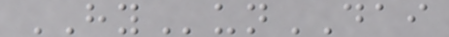HYunDAI
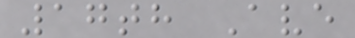17th Ave
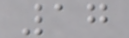17
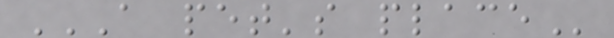A PET'S PLACE
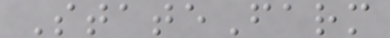StateFarm
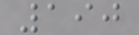190
